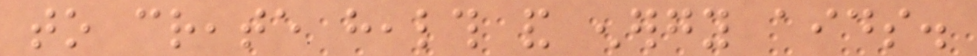to create health and energy aids.
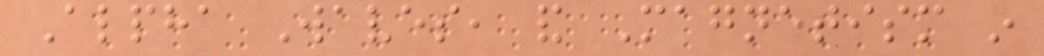Alpha Waves, and Magnetism in
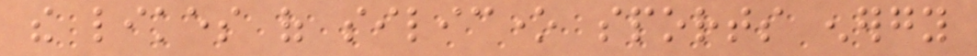the likes of silicone sports energy
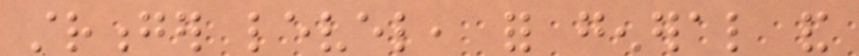stronger level, for general and
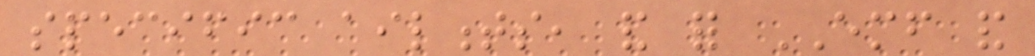specific ailments, and for EMF and
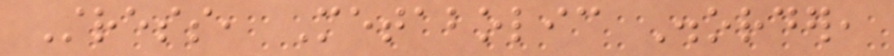Stress, Metabolic Disorder,
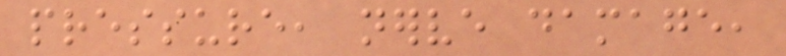pressure, nerve damage,
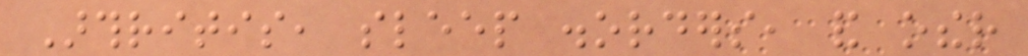Arthritis, sleep disorders, and other
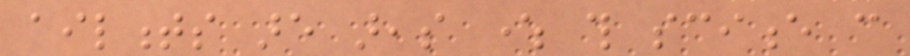ailments are areas where this science can
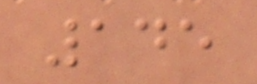145
